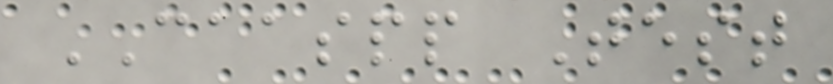CAASPP Test
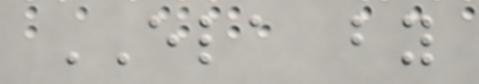ELA by
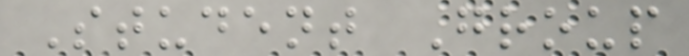Student Group
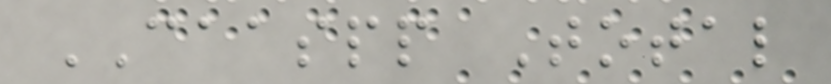CAASPP Total
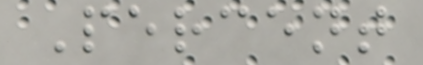Percent
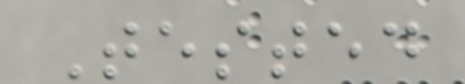Tested
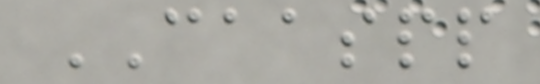CAASPP
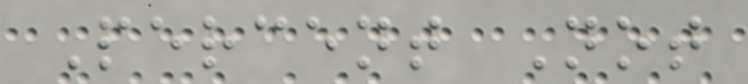Percent Not
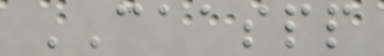CAASPP
